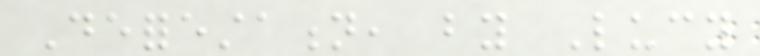Deforestation, by Lucy
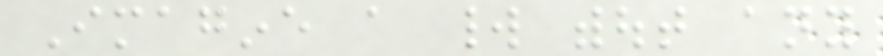Imagine a world without any
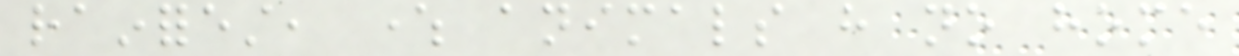rainforest, where animals have no home
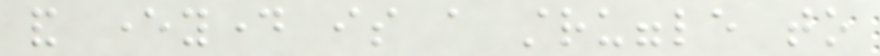and everyday is a struggle to
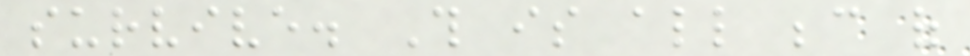survive. This is all because of
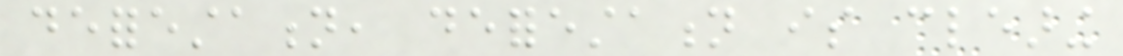deforestation, deforestation is clearing
